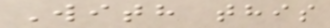With this
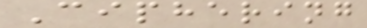Ciphering
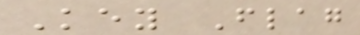Key Flag
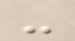-
